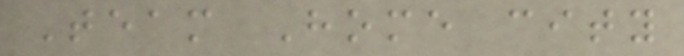Team Home city
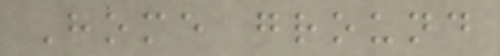Home ground
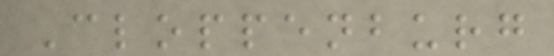Cloppenburg
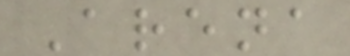Arena
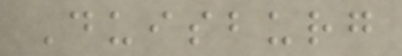Duisburg
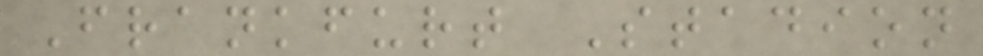Frankfurt Stadion
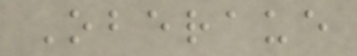Oberaue
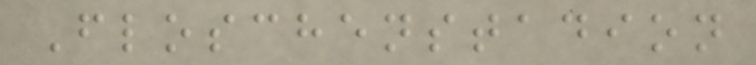Floschenstadion
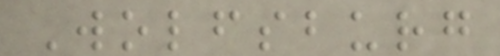Wolfsburg
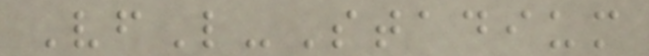VfL-Stadium
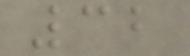32
